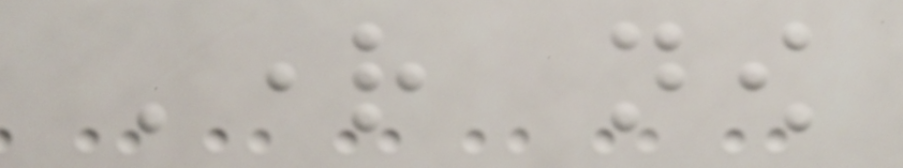Right now
